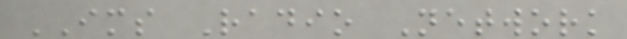IMS Radio Network
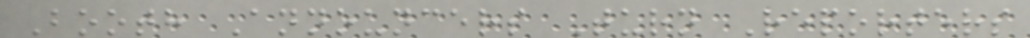Booth Announcers Turn Reporters
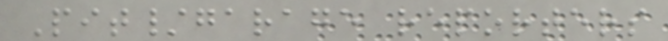Pit/garage reporters
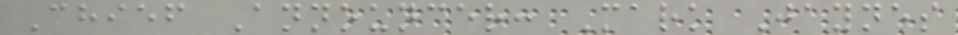Chief Announcer: Mark Jaynes
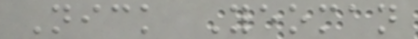Nick Yeoman
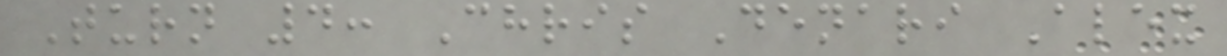Turn 4: Chris Denari Alex
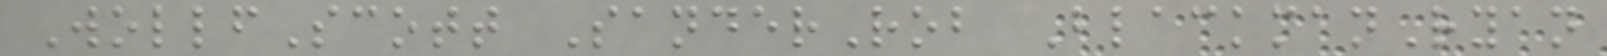WollfScott SanderRob BlackmanRyan
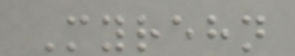Myrehn
